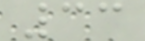33
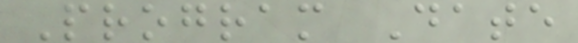Program Date
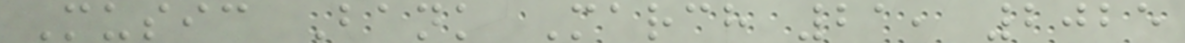Music Bank March 21, 2025
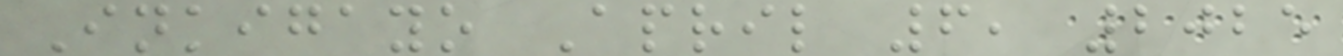Inkigayo April 6, 2025
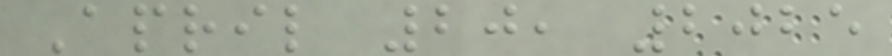April 20, 2025
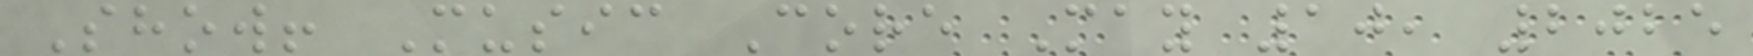Show! Music Core May 10, 2025
